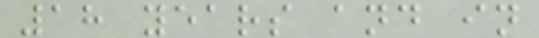18 years and in
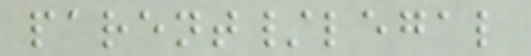parent/legal
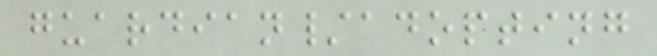guardian/adopting
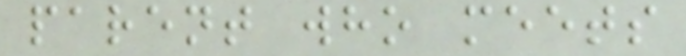parent who meets
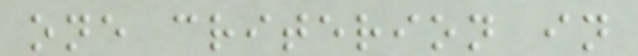one criterion in
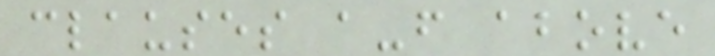clauses a-f above
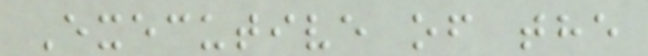Executive of the
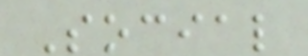Social
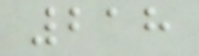218
